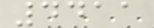4411
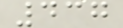437
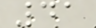41
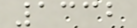1332
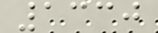1330
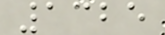1325
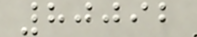80092
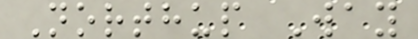Northup Way
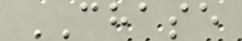CHASE
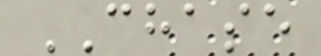CHASE
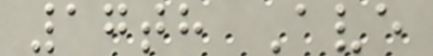17th Ave
